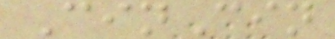CinCin
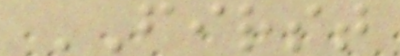FIRST
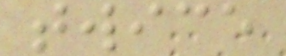twice
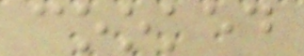cooked
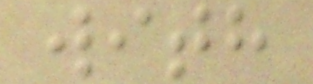with
